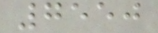7550
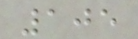105
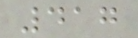417
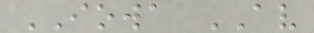IOWA AV
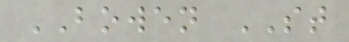BOWEN ST
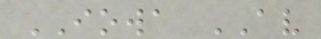IOWA AV
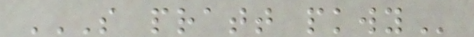S PRATT PKWY
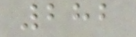282
